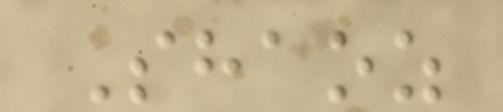Shaoz
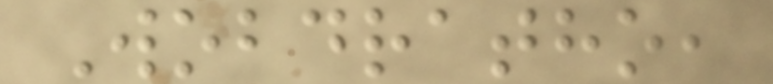Wobdratho,
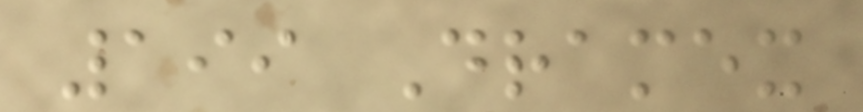199 Dramex
